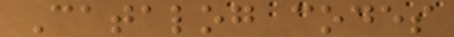Catalog codes
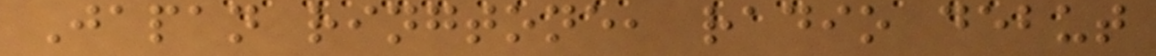Japan ringtone, radio debut
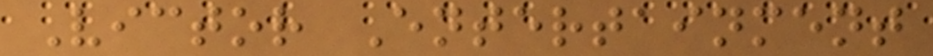Victor Entertainment
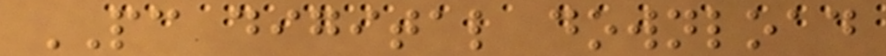PC digital download
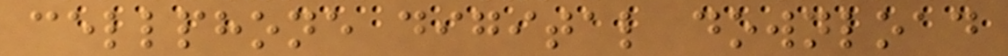cellphone digital download
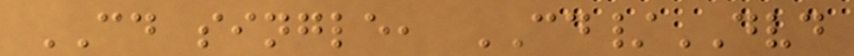CD single, CD/DVD
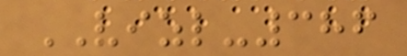VIZL-386
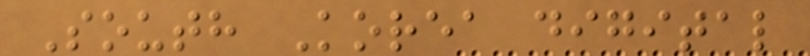South Korea digital
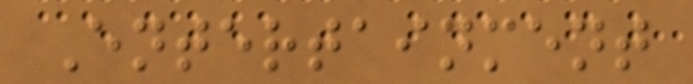Entertainment
